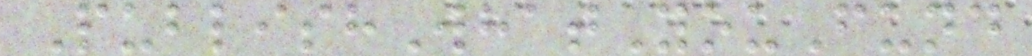PublishWhatYouFund
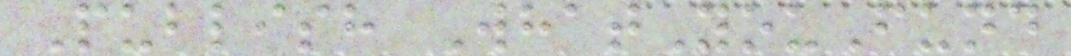Publish WhatYouFund
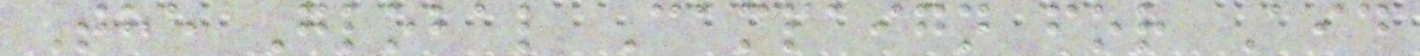The Global Campaign for Aid
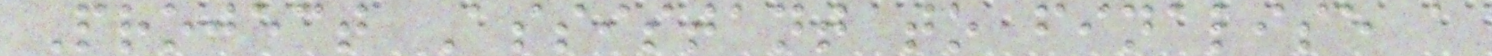Project Assistant to finalise a
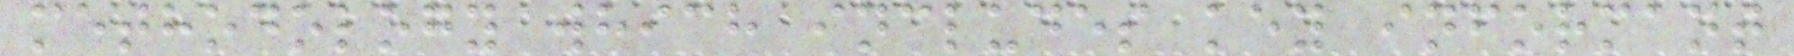methodology which includes key informant
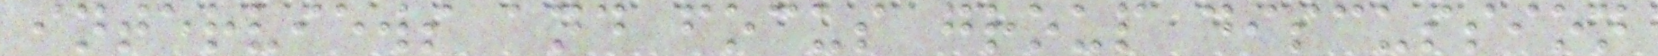interviews and focus group discussion
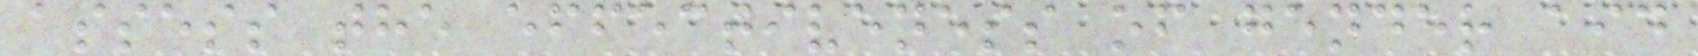assess the effectiveness of gender aid
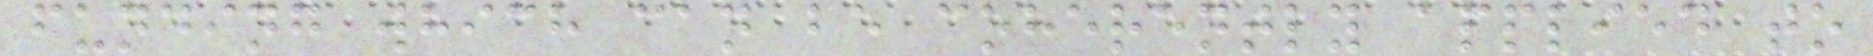funding which can be coherently applied to
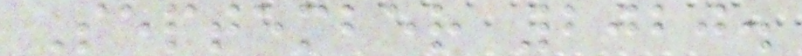September 2020.
